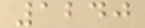1240
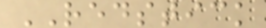REDSTICK
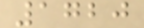1720
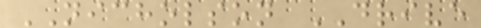NICHOLSON DRIVE
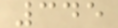345
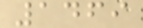1469
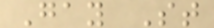Gay St
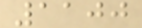1100
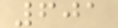601
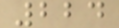224
